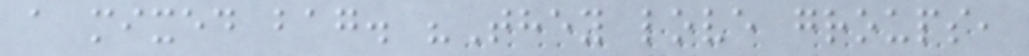a mixed bag. "They love groups,
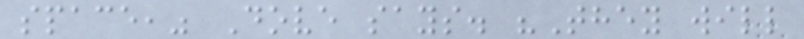space," Dove says. "They will
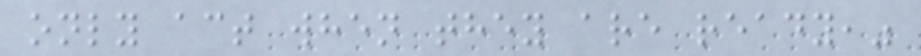only act when they are ready,"
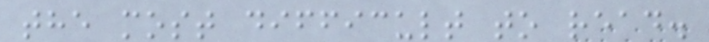the most difficult to read.
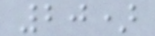20)
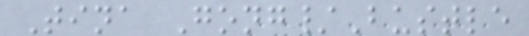Tina Gong/Bustle
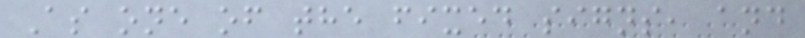As one of the fixed signs, and
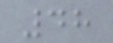48
